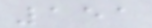151
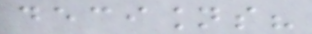decisions?
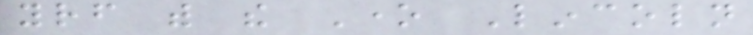yourself with the One Lincoln
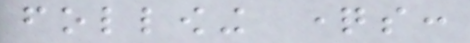following questions:
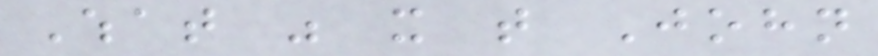What was it that John
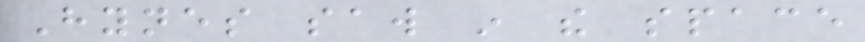Hynes saw in the space
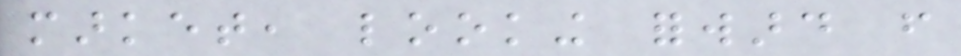market, looking forward from
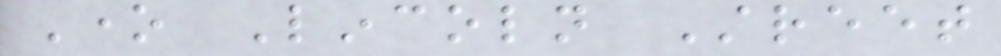One Lincoln Street
